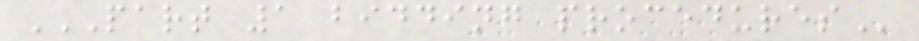PART 1 BIDDING PROCEDURES
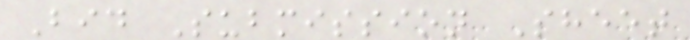Bid Submission Sheet
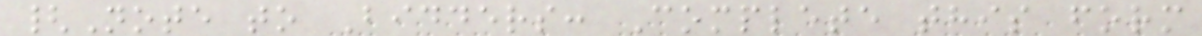{Note to Bidders: Complete this form
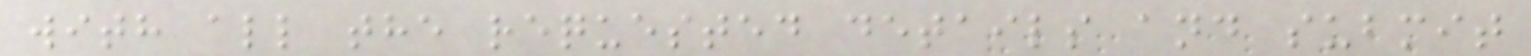with all the requested details and submit
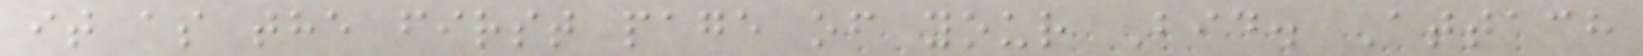it as the first page of your Bid. Attach
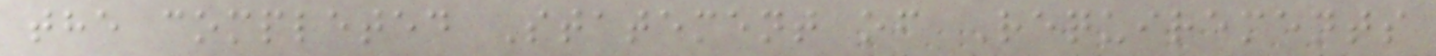the completed Statement of Requirements
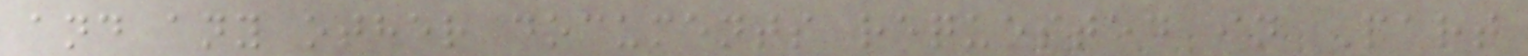and any other documents requested in Part
